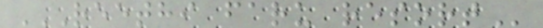REETHI FARU RESORT
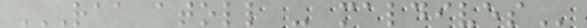RAA ATOLL - MALDIVES
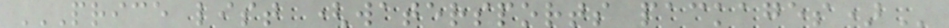PRICE LIST (WATERSPORTS PACKAGES)
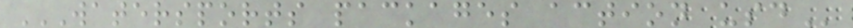WATERSPORTS PACKAGES ACTION USD
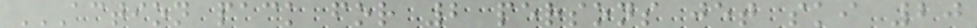ACTION PACK FOR 2 PERSONS JET SKI 20
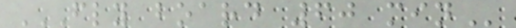FLY BOARD 60 MIN
